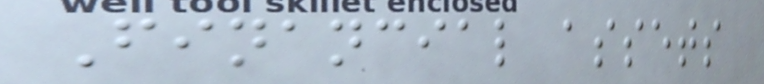Financial assets
